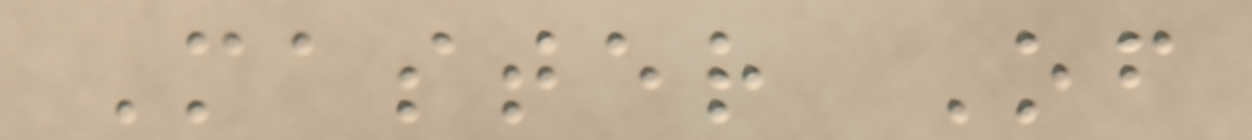Master Of
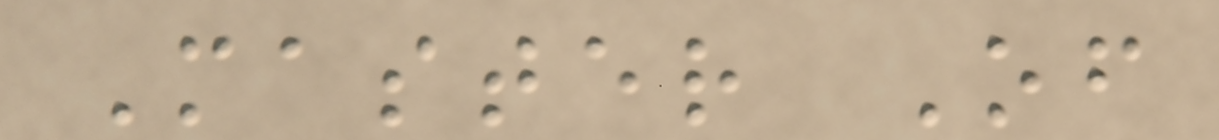Master Of
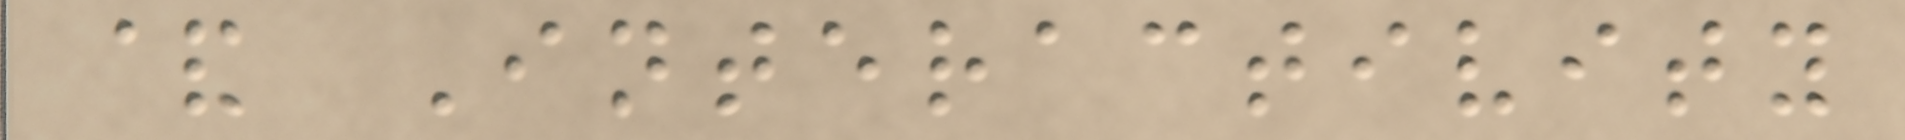& Interactivity
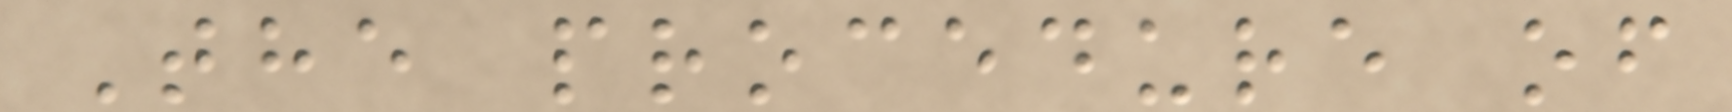The procedure of
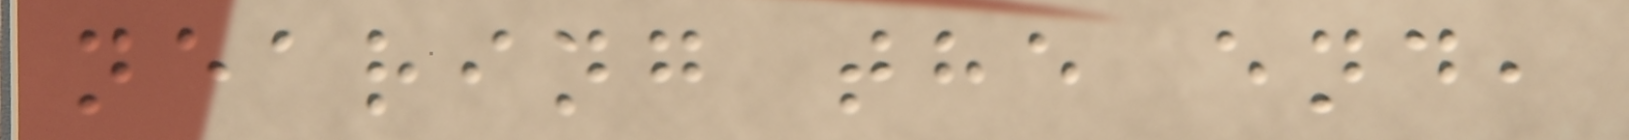nearing the end,
